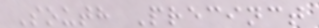South Precinct
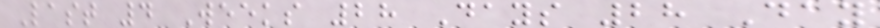Last 4 Weeks 28 Days 28 Day
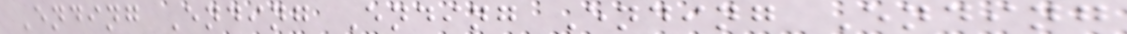Ending Ending Ending Ending Ending
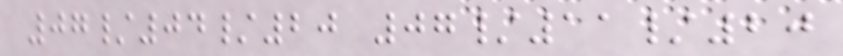07/04/20 07/11/20
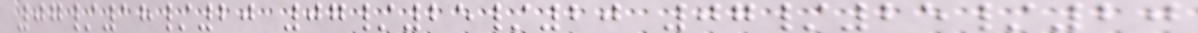07/18/20 07/25/20 07/25/20
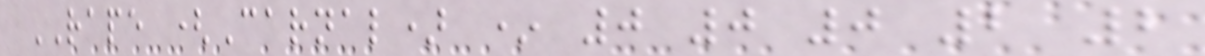RAPE (Carnal) * 0 0 0 2 2
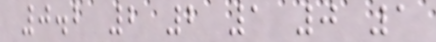0.2 2 2 1 0 1
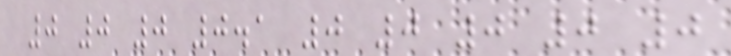0 0 0 0.1 0 0 0 0 0
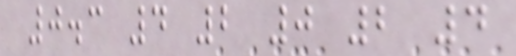0.3 4 2 0 2 4
